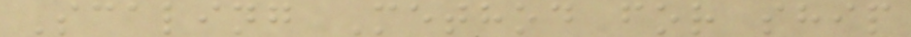Scaling Method for ship
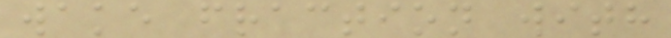wake fraction with
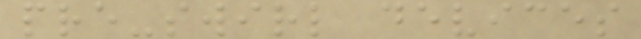pre-swirl devices
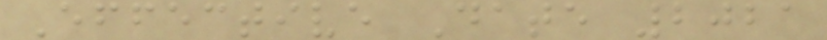Effective Date 2021
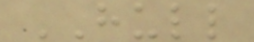HULL
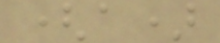(a)
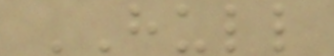HULL
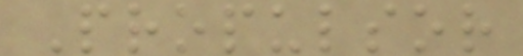Propulsor
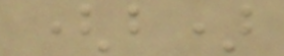(b)
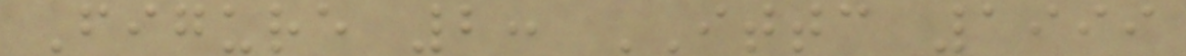Figure 2: ITTC 1999
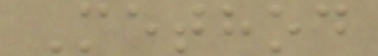Method
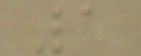1
